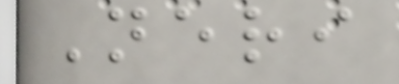Neri
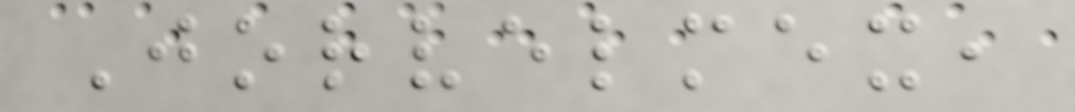Jorvelmex,
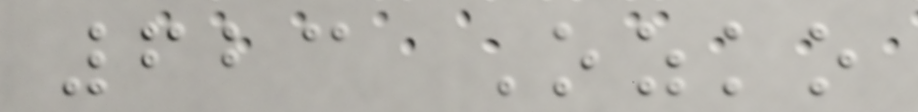623 Ozko
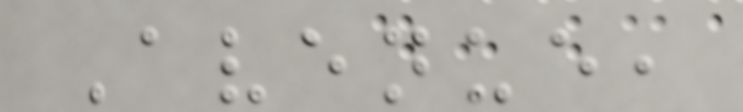Avenue,
